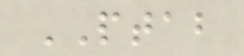PTAB
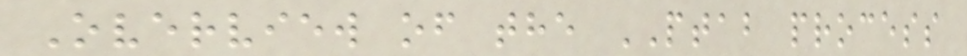Overview of the PTAB process
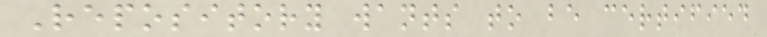Repository wants to be certified
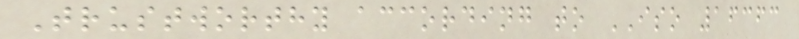Trustworthy according to ISO 16363
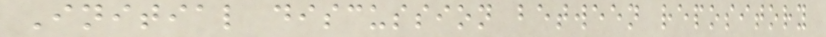Initial discussion between repository
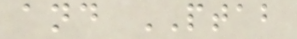and PTAB
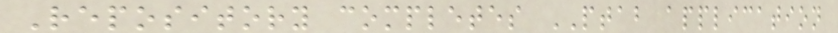Repository completes PTAB application
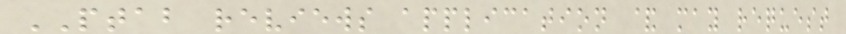PTAB reviews application & may request
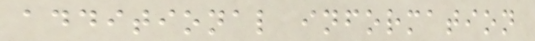additional information
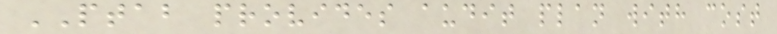PTAB provides audit plan with cost
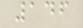146
